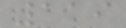119
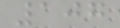107
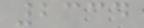2334
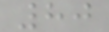80
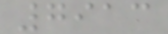7913
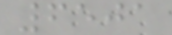6501
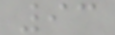93
